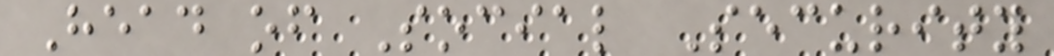Head of Social Security
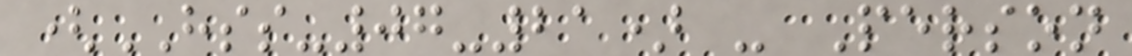(HSS-07-21) - Person
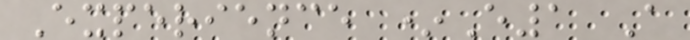Experience *E1 A
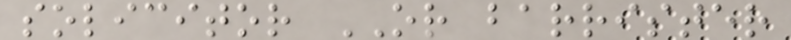solicitor OR barrister
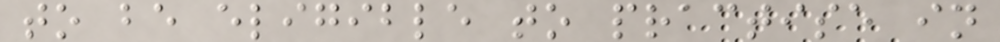to be eligible to practise in
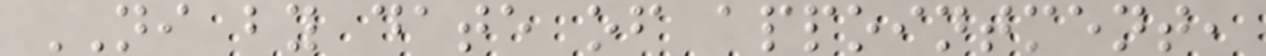NI by date of appointment,
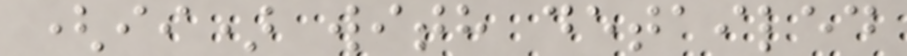(ii) with detailed
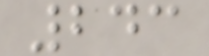243
